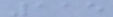115
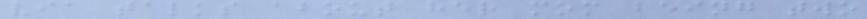via talks about her mom being two
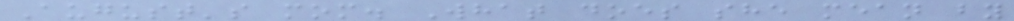August's mom. What does she mean by
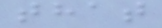that
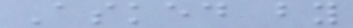Asked by
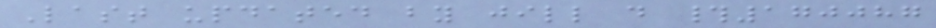Last updated by jill d #170087
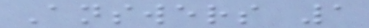Answers 1
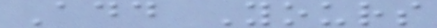Add Yours
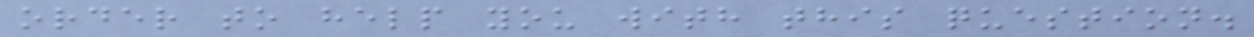order to help you with this question.
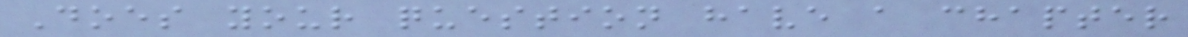Does your question have a chapter
